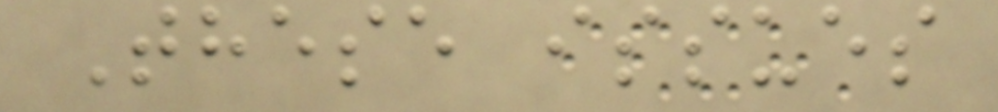These issues
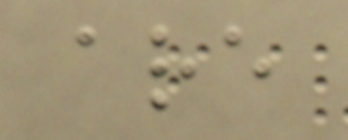are
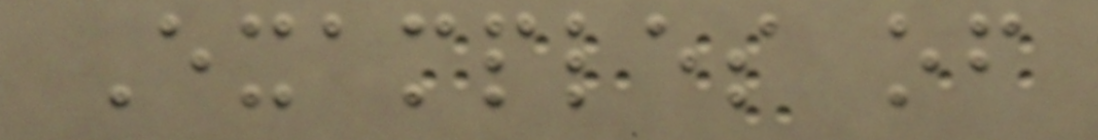Examples of
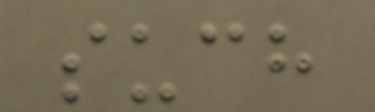such
